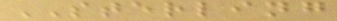STERLING
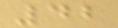42
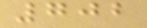702
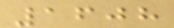1608
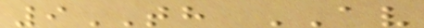9TH AV
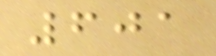601
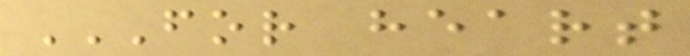FOR HEART
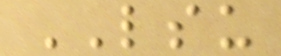LSU
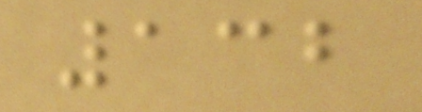132
